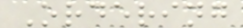Ordering
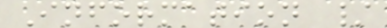Information /
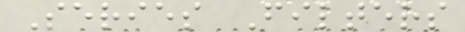Series Filters
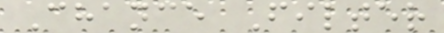Chance Filter
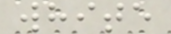white
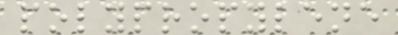polypropylene
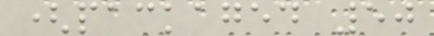(packaged 50
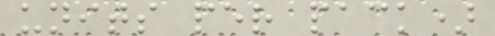units per pack)
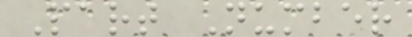Part Number
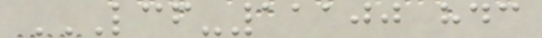LCF-11100 HDC
